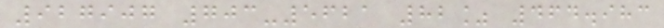927907 703-5621 82% 464.983
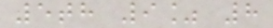5th 9% 8
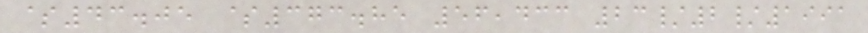$43.05 $373.85 56,433 23/2/1991
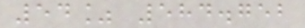54% 584.752
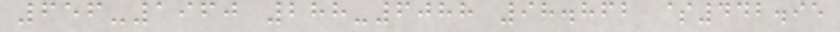656-1960 288-6088 98.862 $442.95
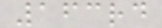163rd
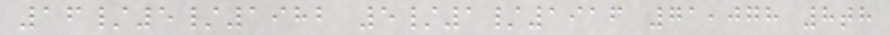16/5/1982 5/1/1916 71,078 8th
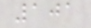101
